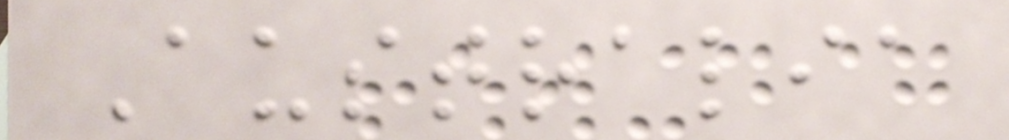Australia
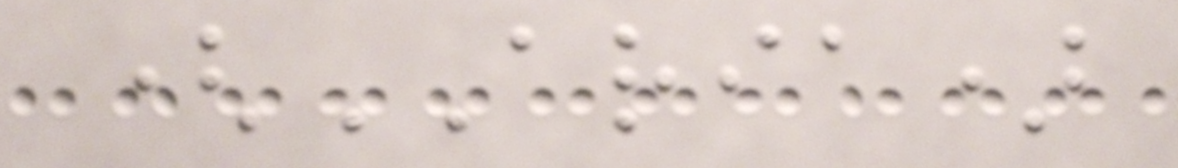(ARIA)
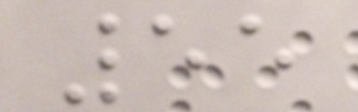55
